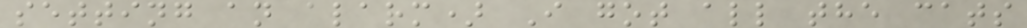setting an alarm) I got all the cats
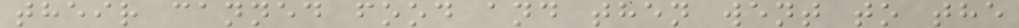their canned food and then went to the
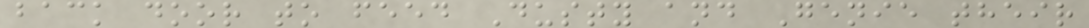back door to feed Dusty and Genie their
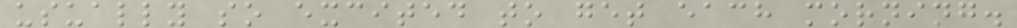usually so excited to get each morning.
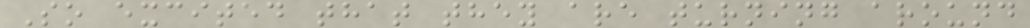So excited that they are turning around
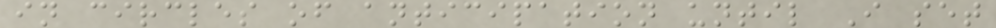in circles of anticipation until I set
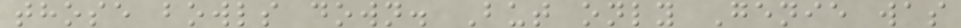those bowls down. But only Genie was
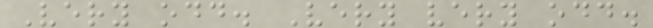Very odd. Very very odd.
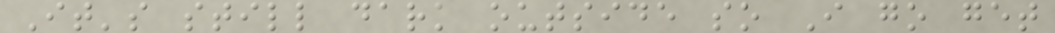It's still dark outside so I go get
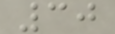30
